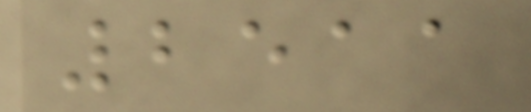2511
